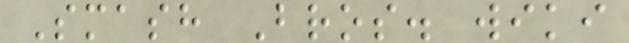Smash Bros. wiki
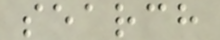search
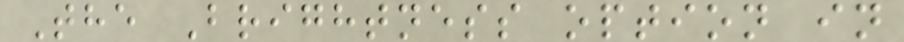The Brightness option in
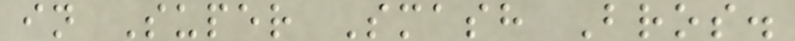in Super Smash Bros.
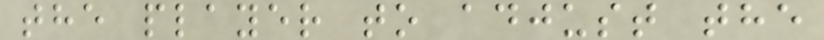the player to adjust the
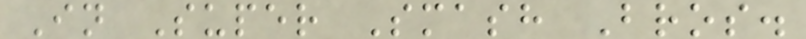In Super Smash Bros.
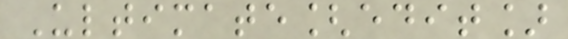Ultimate[edit]
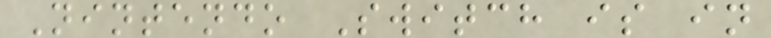Nintendo Switch is in
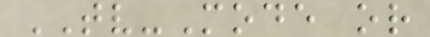TV-Mode or
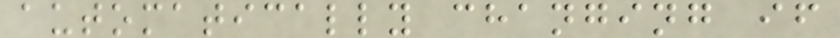automatically changing if
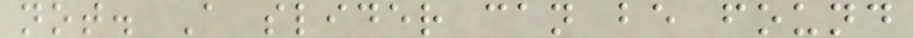not. A slider can be found
